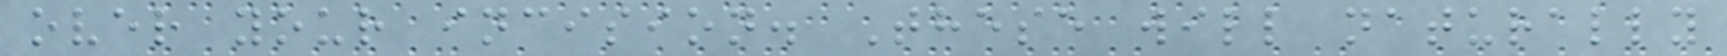over your incision. These will naturally
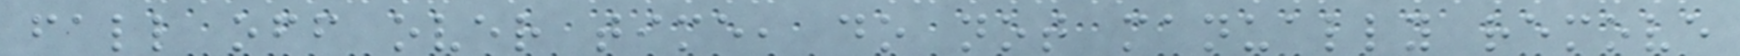fall off over time, do not manually remove
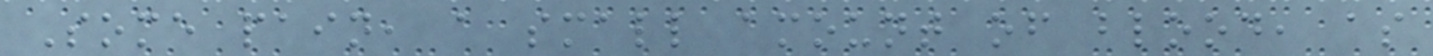Some pain, a small amount of blood, as
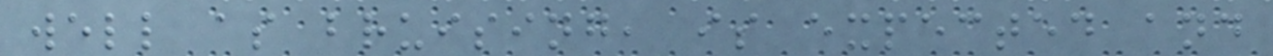well as bruising, is expected and
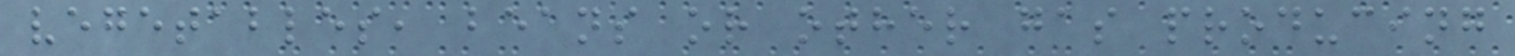vegetables, beans or other gas producing
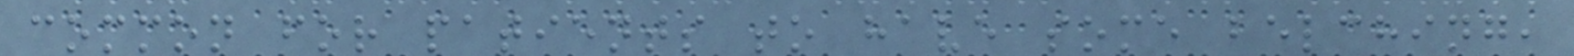common for patients to have some belching,
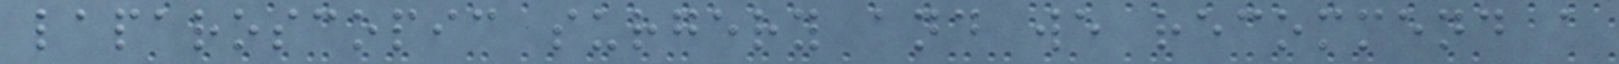laparoscopic surgery and we recommend a
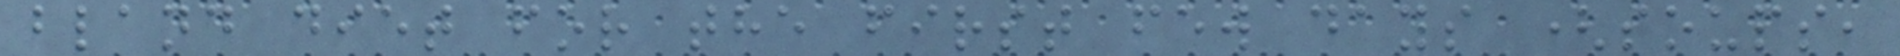bland diet for the first few days (soups,
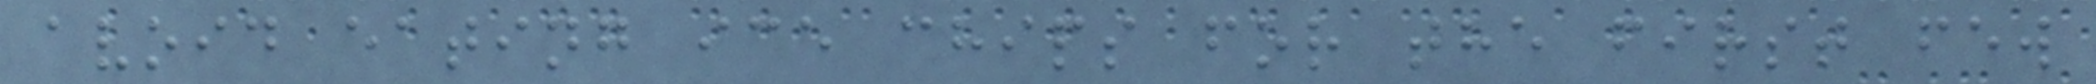avoid eating ice chips for the first few
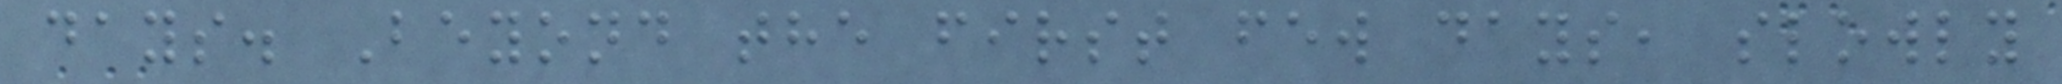days. Beyond the first few days, slowly
